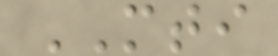MTI
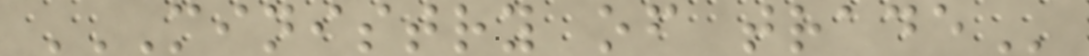MINISTRY OF TRADE
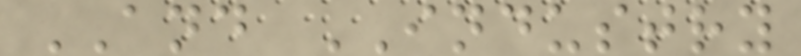AND INDUSTRY
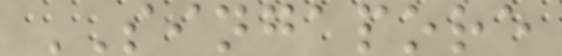SINGAPORE
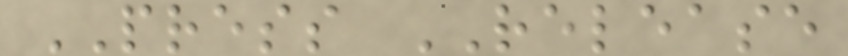PRESS RELEASE
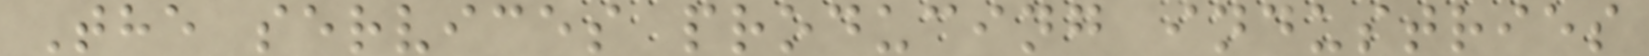The services producing industries
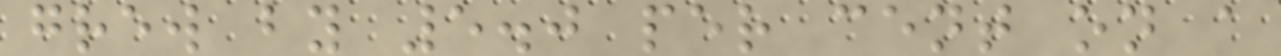grew by 5.0 per cent on a
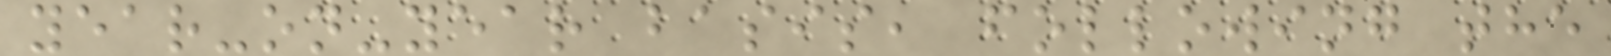year-on-year basis, following the
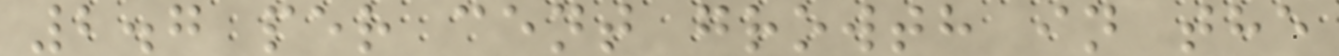2.7 per cent growth in the
